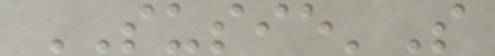SUSIE'S
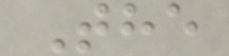The
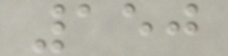150
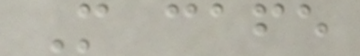M cafe
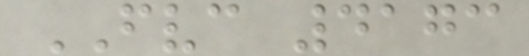FVC 4173
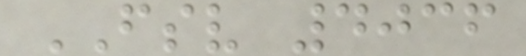FSV 4036
